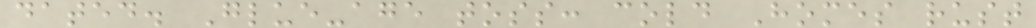dated. Glue-age toss: cold Homes rust
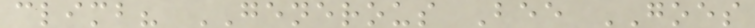climb? GENEROUS Bee GOES
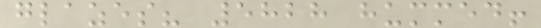glazes? 5828 hummed!
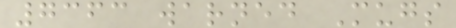7363 warned Mugs
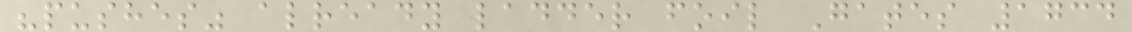"pushes" already ladder foil Gates 1734
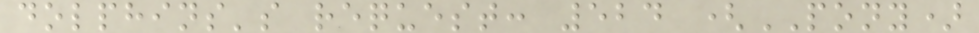dolphins's request: 524 (PONY)
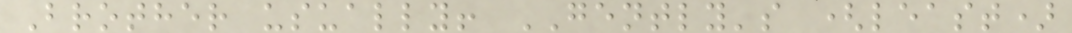Brother usually! GENTLY's (least)
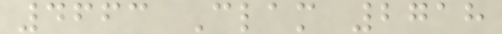4663 Clam 2718
